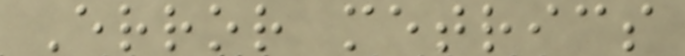Error metrics
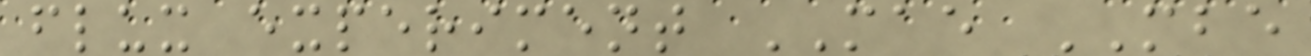flux experiment MAE MBE
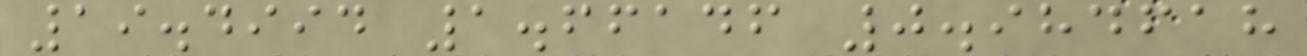19.4994 1.66146 0.984618
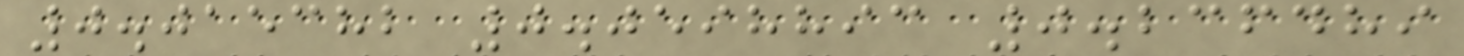0.015382 0.0598893 0.236489
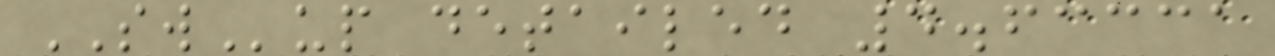SWup detailed 4.63331
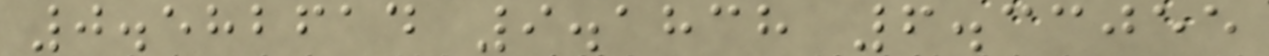0.582614 9.1838 6.33055
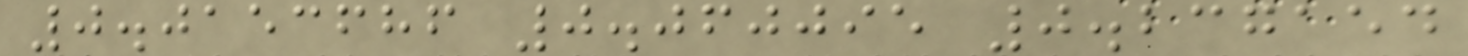0.0153686 0.060095 0.237154
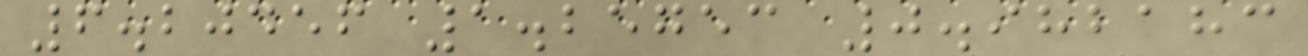6.20456 1.25753 0.982183
